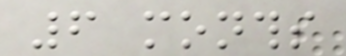6 months
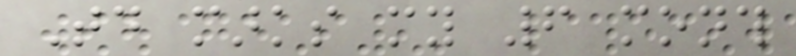Today marks my 6 month
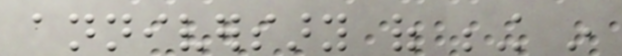anniversary of being in
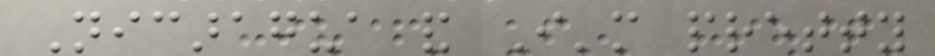Nicaragua and I'm pretty
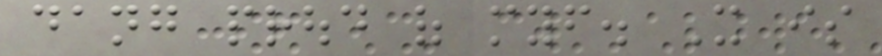dang proud of myself. It is
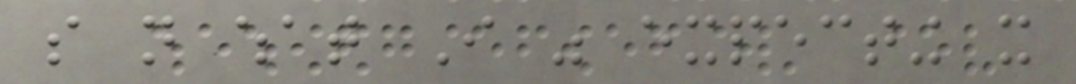so not what I was expecting it
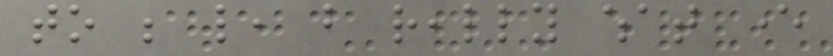to be like, but really what ever
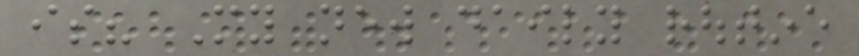is? My new daily routine
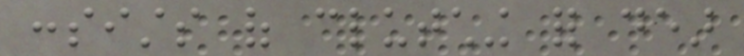consists of clutching for dear
